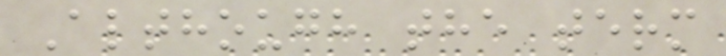Although the term
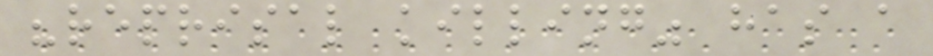"reprisal killing" has a
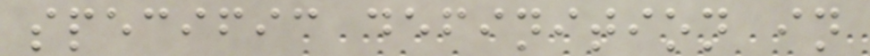specific definition in
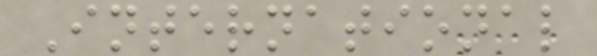International
